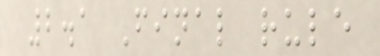2.1 Final rule
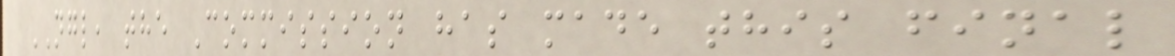NGL, the Commission has made this final
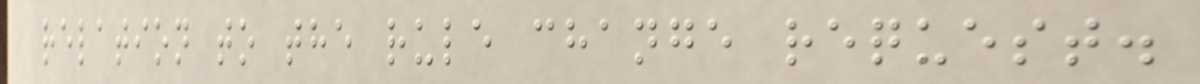relation to the rule change request.
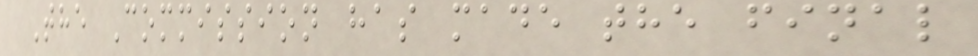The Commission has made the final
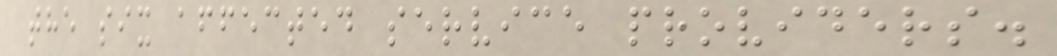the six affected service providers.
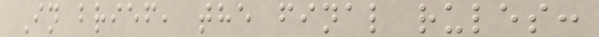In brief, the final rules:
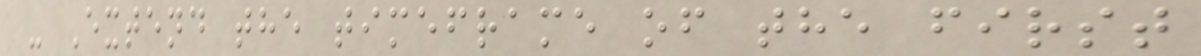- Extend the timeframe of the first
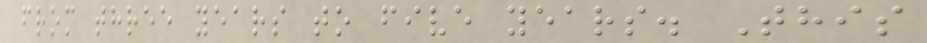from three years to five years. This
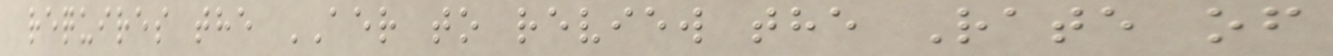requires the AER to review the Rate of
